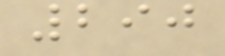290
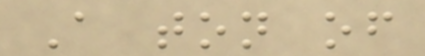A ton of
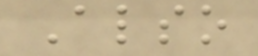Also
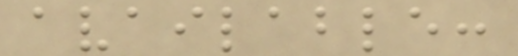available:
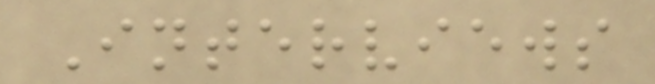Interviews
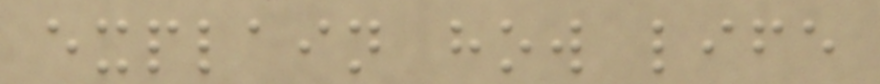explain how life
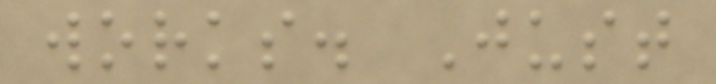works. Just
